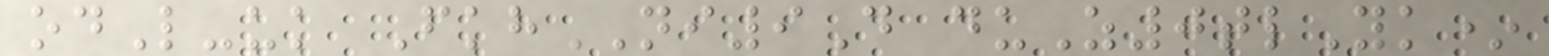odL-uk FkhNI9D duZ0tlYk*
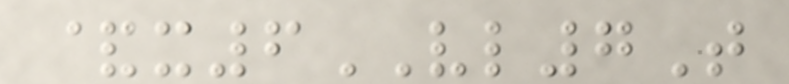&x6VL7T
